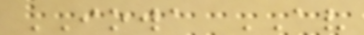IOWA AV
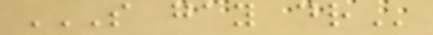S GAY DR
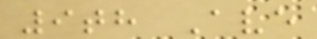9th Ave
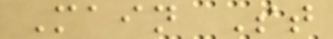Main St
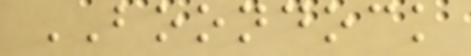BOONDOCK
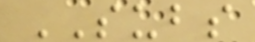SUBS
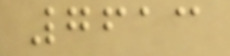7613
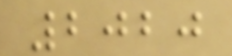2020
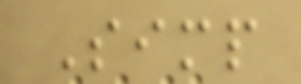Simp
